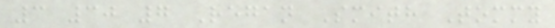3 30 7 Regan Smith Tommy
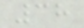38
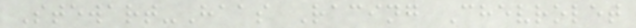Stewart-Haas Racing Chevrolet
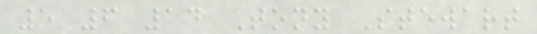5 6 14 Tony Stewart
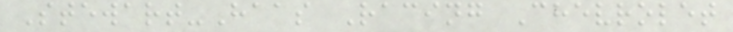Stewart-Haas Racing Chevrolet
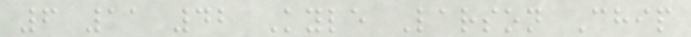6 11 42 Kyle Larson Chip
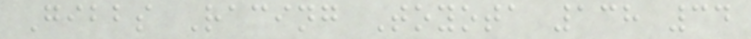Gibbs Racing Toyota 138 34
